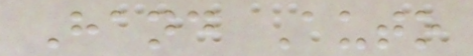Hand Auto
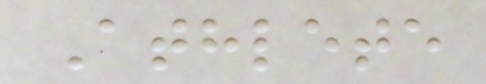Athlete
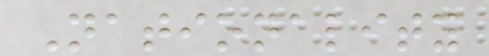Nationality
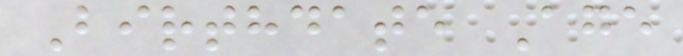Birthdate Age
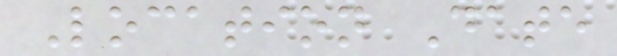Location Date
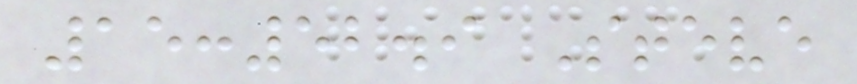15:52.9 Steve
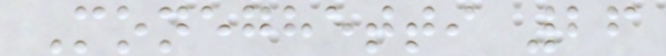Moneghetti 26
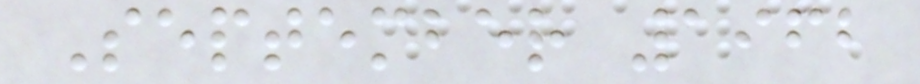September 1962
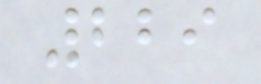229
